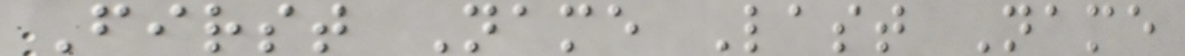First Name Last Name
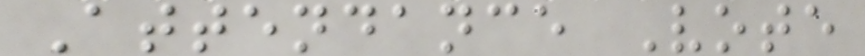Attendance Vote
